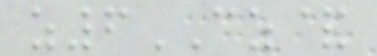z6CZ&
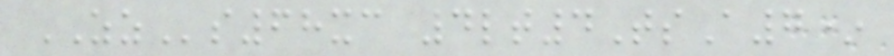ZZs68xc 4lt4TsA7*
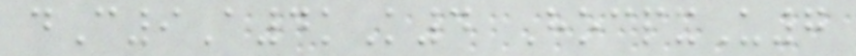dC9A4kK4 HocpxU7
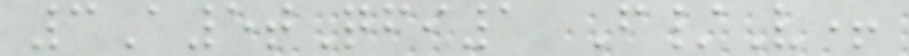3A5tQfi1 F/V+
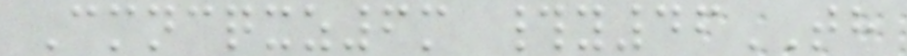Cmncqxz6m #y46TH
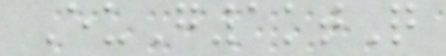EuG1ktQ
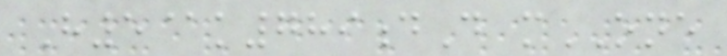H5@k789dD mONE
